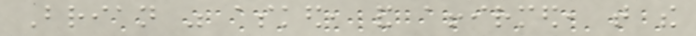Brian was asked, and affirmed, that the
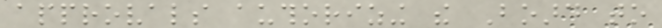approvals authorizing the Board to
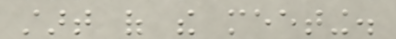start of the meeting.
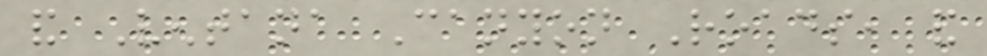and Ventana Canyon Roads, and
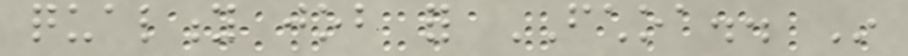quality job for FCHOA.. In
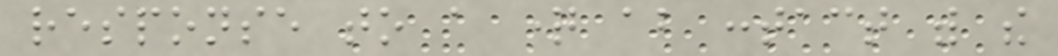response to a question about contact with the
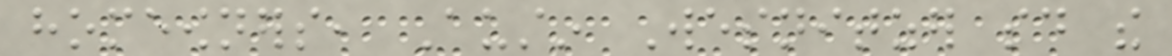homeowners, Austin Wesnitzer said the
